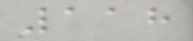118
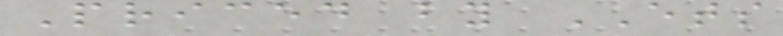Priced by ETS
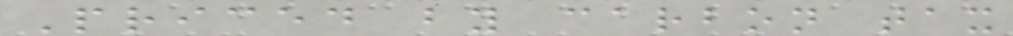Priced by carbon tax
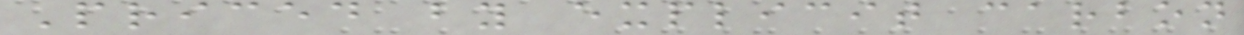Priced by explicit carbon
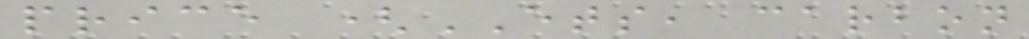price (ETS, carbon
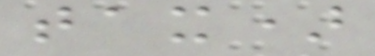tax)
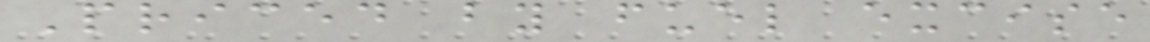Priced by fuel excise
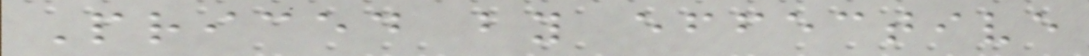Priced by effective
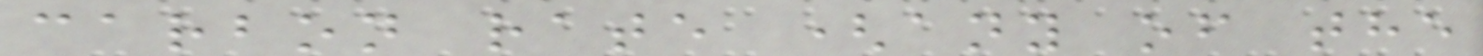carbon rate (any of the
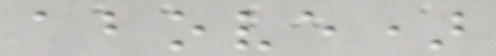above)
